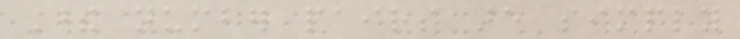These number pairs are simply
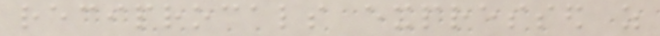reciprocals expressed as
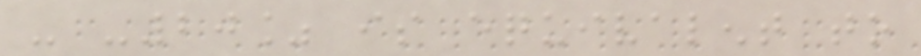- -20% is equivalent to
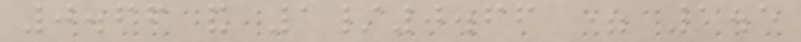0.66 and 1/0.66 = 1.5
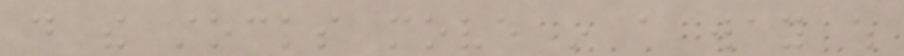do the stocks move in a way which
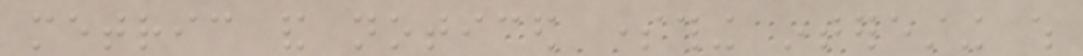metric and noticed something interesting which
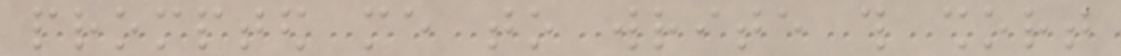prompted me to write this short
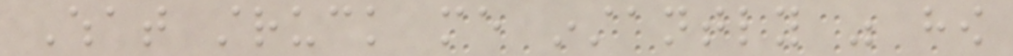What struck me instantly was how
